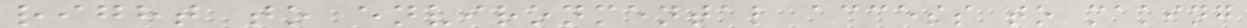right to environmental access to making
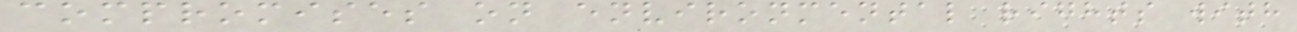compromises on environmental rights with
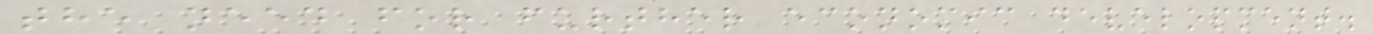the need for further economic development.
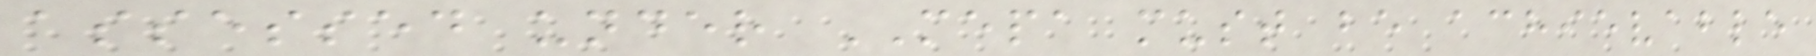assessed under MEPA must be achievable
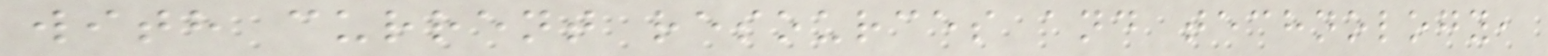with current resources and technology,
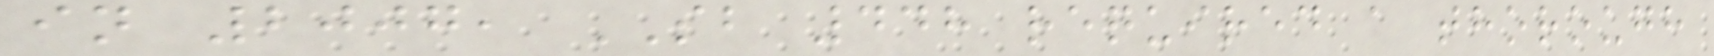in 2007, SB 448 required a thorough
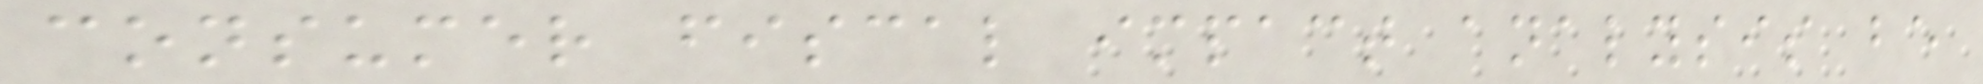consumer fiscal impact analysis be
